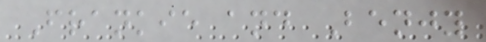Frankie and Benjy
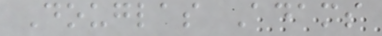Douglas Adams
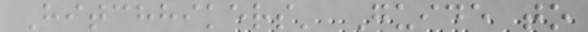Hitchhikers' Guide to
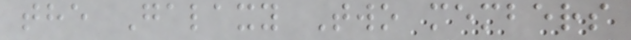the Galaxy Two members
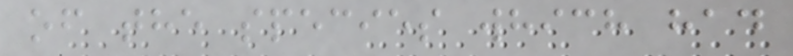of the species which had
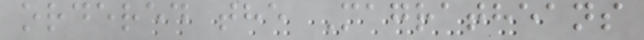ordered the Magratheans
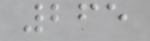265
